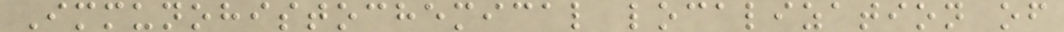Immunohistochemical localization of
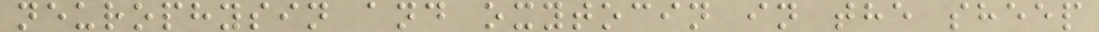neurophysin and oxytocin in the sheep
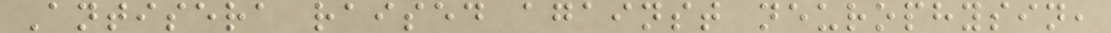Antisera raised against neurophysin,
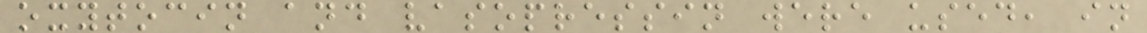oxytocin and vasopressin were used, in
